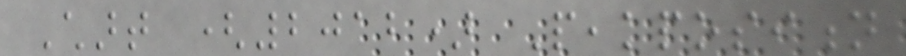Chart (2012) Peakposition
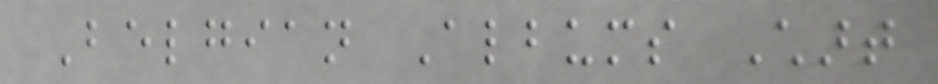Belgian Albums Chart
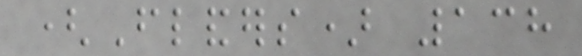(Flanders) 138
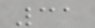31
